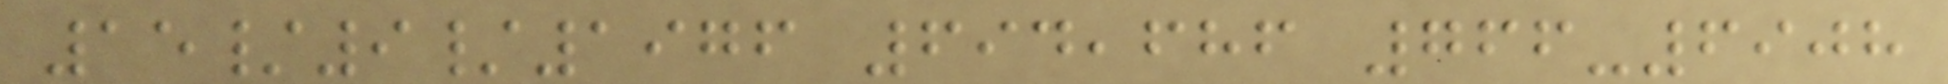15/9/1976 694,686 766-6908
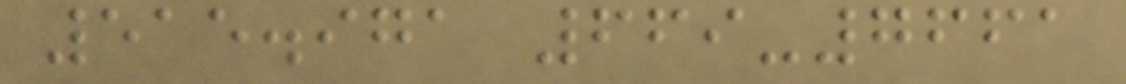515.971 669-7661
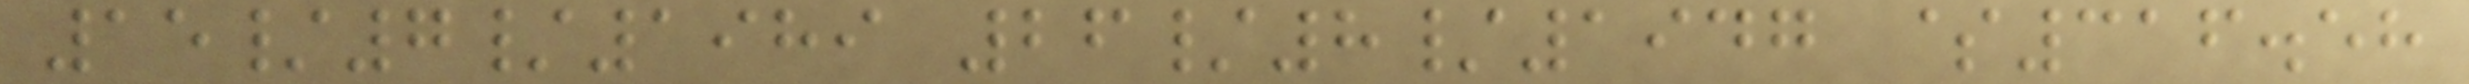15/7/1989 26/8/1947 $316.58
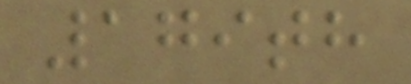179th
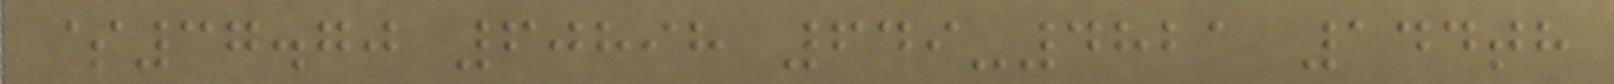$37.70 60898 649-4821 144th
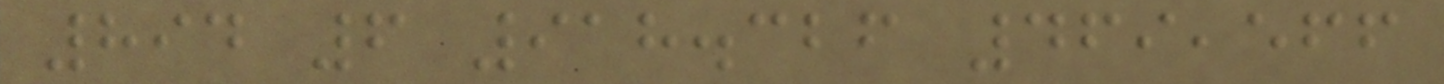894 6 918.326 469,566
